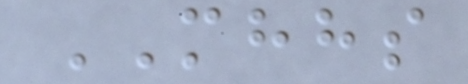MHHS
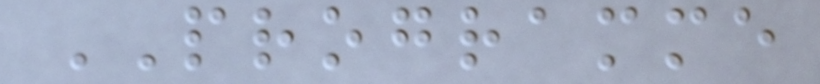PROGRAMME
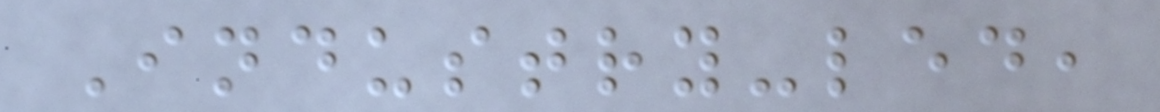Industry-led,
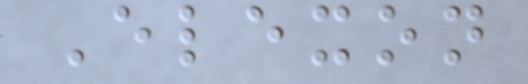Elexon
